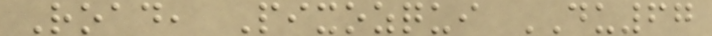Road, Pixozqui DU67
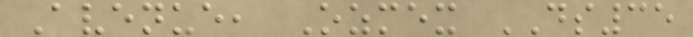Avenue, Ozmex DS35
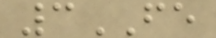3FE
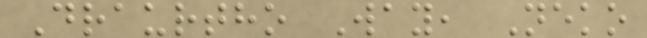Draurtho Way, Neko
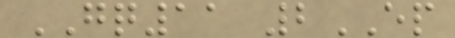GQ11 2EP
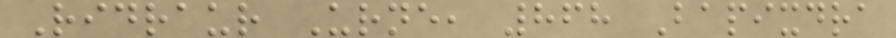Ridraur Urne, 868 Bapixdra
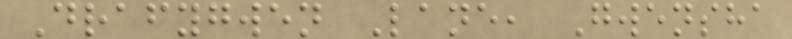Drafygwen Lane, Gwensha
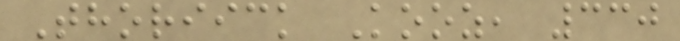Thoriick Kooz, 330
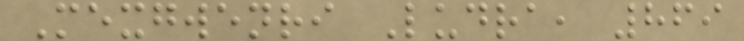Mexgwenri Ludra, 869
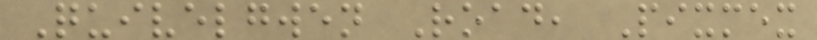Quivelgwen Road, Pixmex
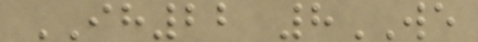IH22 8WE
